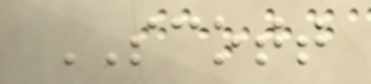SCOTT
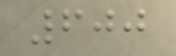600
